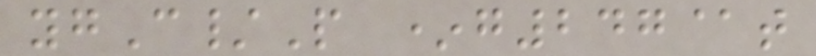ygC/P *g247@t
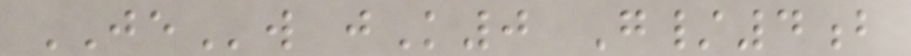JEw jK0 G/4b
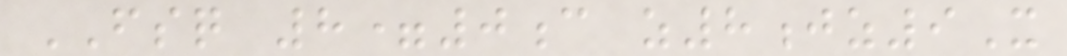FSQ 8=0c z8jz9X
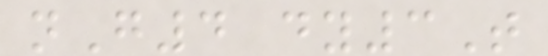nG4 dy3T
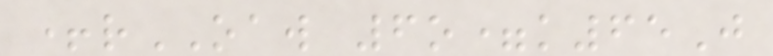+rOAW 6o=k65J
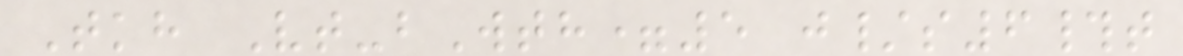Tkh Vt-bWth=5 j/s6#t
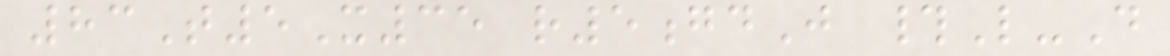83T5X35 r5gdJ #L-D
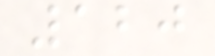120
